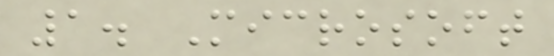1. Microsoft
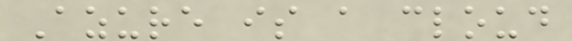Azure is a cloud
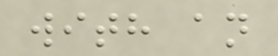with an
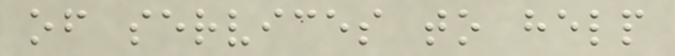of services to help
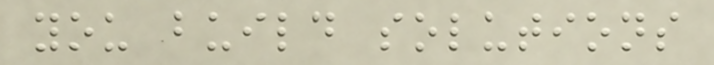you build solutions
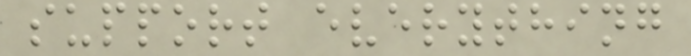support everything
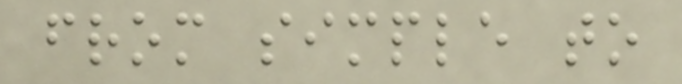from simple to
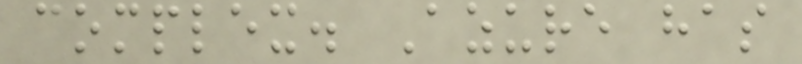complex. Azure has
